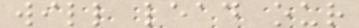will lead our
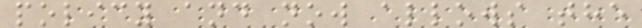policy and now allows the
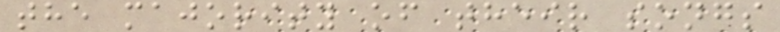the majority of their songs
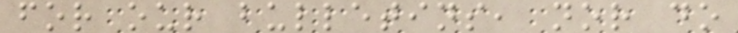for our bulletins, nor do
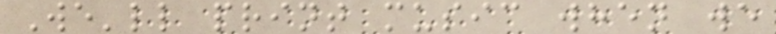We'll print music when we
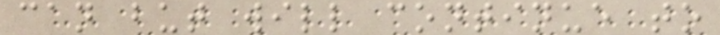can but will continue to
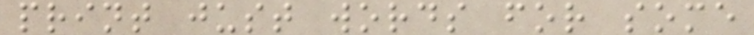print just words for some
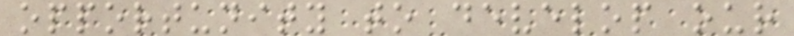opportunity to develop our
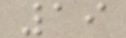19
